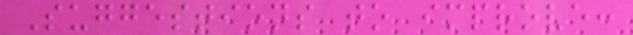Suggestions to improve:
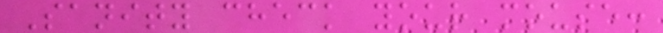Sanity check your mouse:
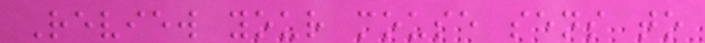Review your mouse sens to
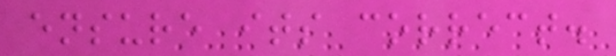ensure its correct.
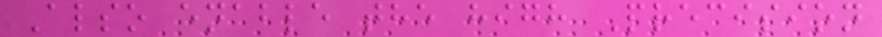Also enable the high Precision
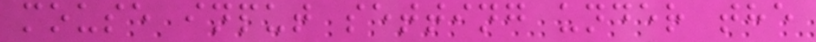mouse input setting under the
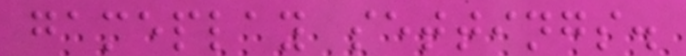gameplay settings.
